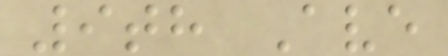9th Ave
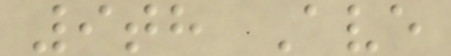9th Ave
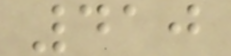410
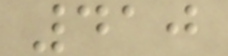410
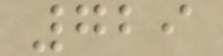729
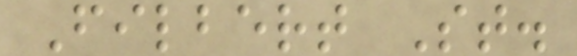Filbert St.
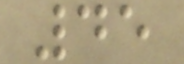45
